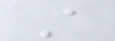A
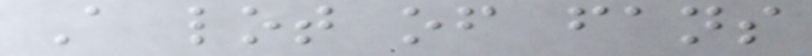A lot of fans
